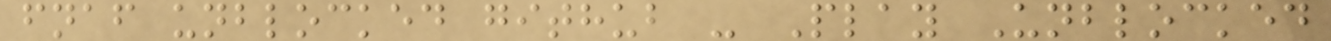fnaf unblocked github - Play Unblocked
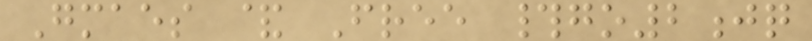Gmaes & Free #go2jq
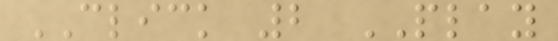CLICK 2 PLAY
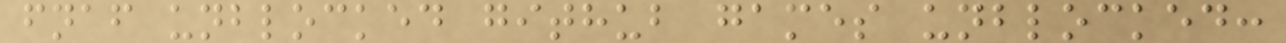fnaf unblocked github games unblocked:
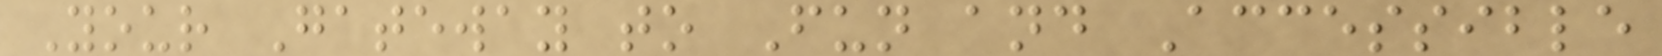Your Gateway to Fun and Accessible
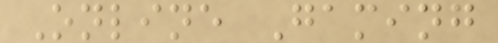Online Gaming
